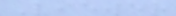Viewer
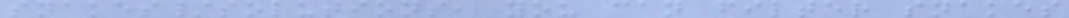snakes/solutions, you can filter snakes
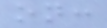on:
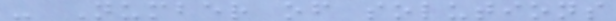- Number of solutions
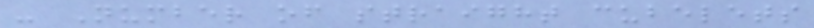- Number of straight cubelets
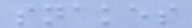snakes
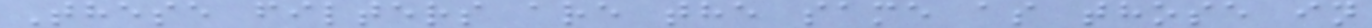These filters are the same as those in
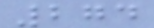274
